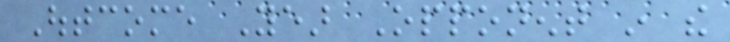Outcome Year Opponent in the
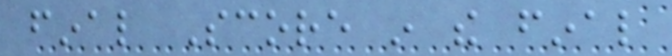final Score in the final
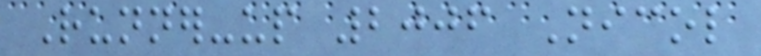Runner-up 2006 Nicol
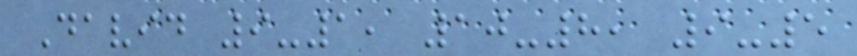David 9-1, 10-8, 9-5
